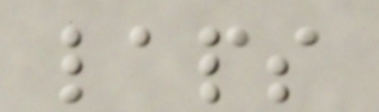laps
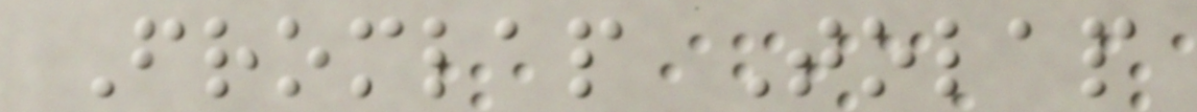Fromlap Tolap
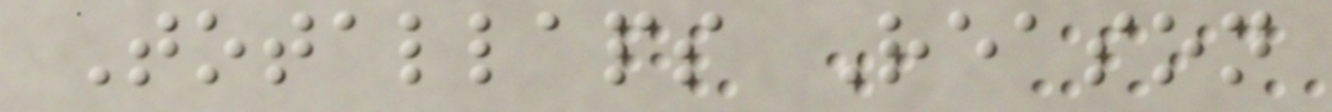Totallaps Reason
